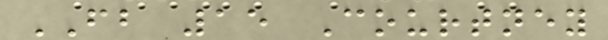FB 15 Courtney
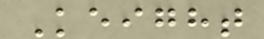Keight
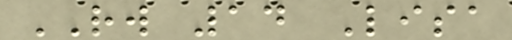RW 14 Lisa
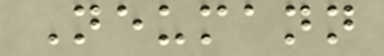Neumann
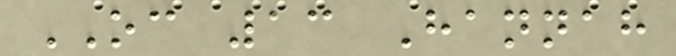OC 13 Hannah
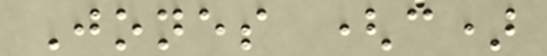Jones (c)
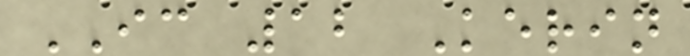IC 12 Kerin
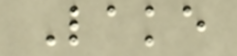Lake
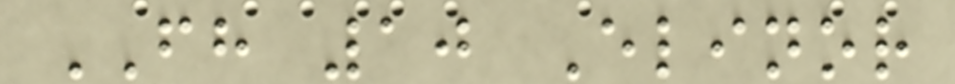FH 10 Elinor
